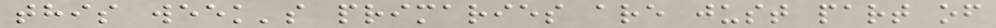this week's primaries are just part of
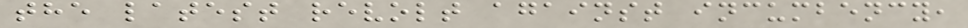the latest revolt against incumbency,
